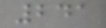241
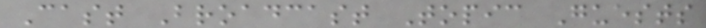Cast Broadcast Topic Guests
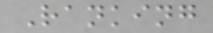Ranking
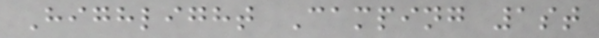Highlight Camping 1st
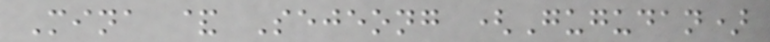Mina & Sejeong (Gugudan)
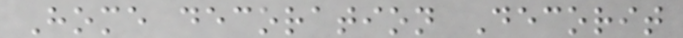Home decoration Decorit
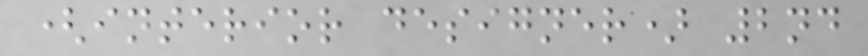(interior designer) 2nd
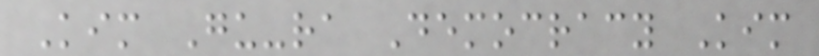Kim Gu-ra Democracy Kim
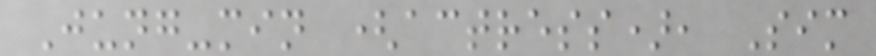Jung-min (actress), Sim
